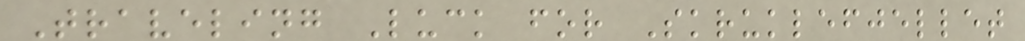Traveling Luck for Skruklefjellet
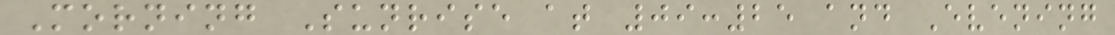Morning Sunrise at 09:25 and Evening
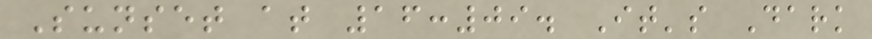Sunset at 16:09. It's Dark
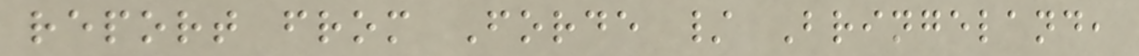report from Forde / Bringeland,
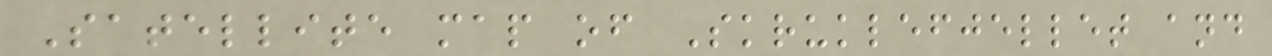Satellite map of Skruklefjellet and
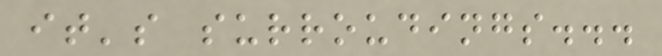it's surroudings...
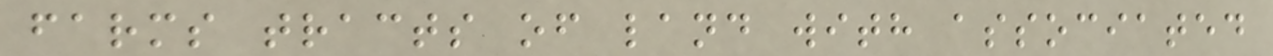farms tracts of land with associated
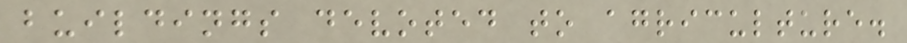buildings devoted to agriculture.
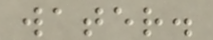water.
